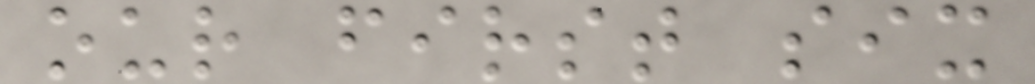our first six
